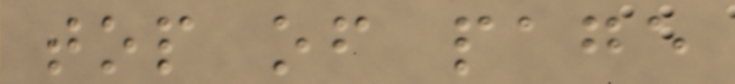top of page
